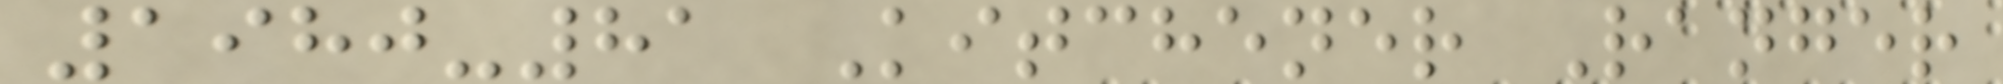1980-81 Kitchener Ranger
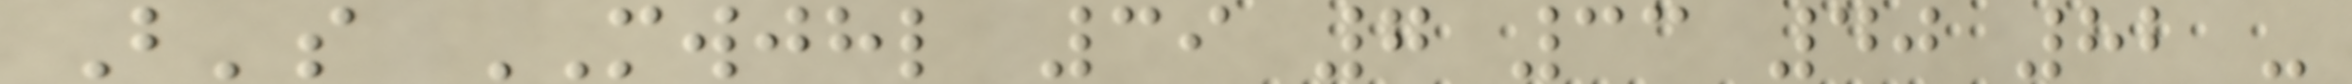B's MWJHL 39 7 33 40 82 -
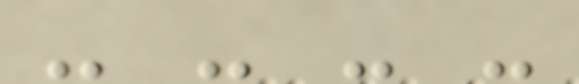- - - -
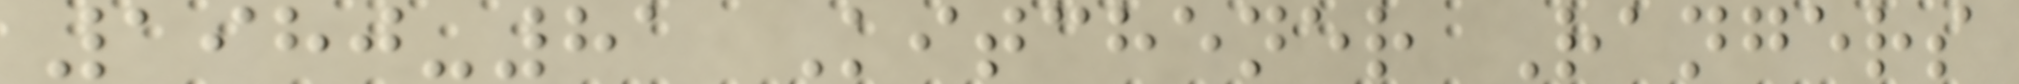1980-81 Kitchener Rangers
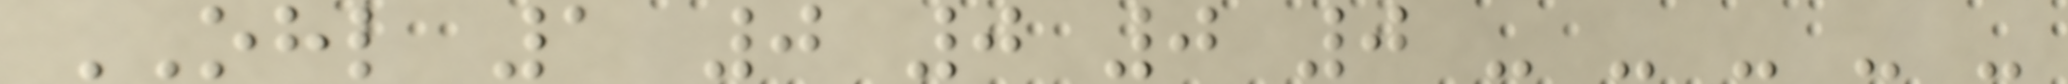OHL 1 0 0 0 0 - - - - -
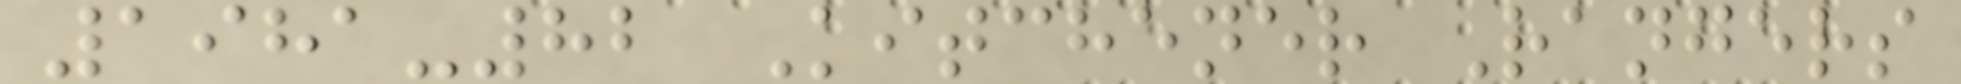1981-82 Kitchener Rangers
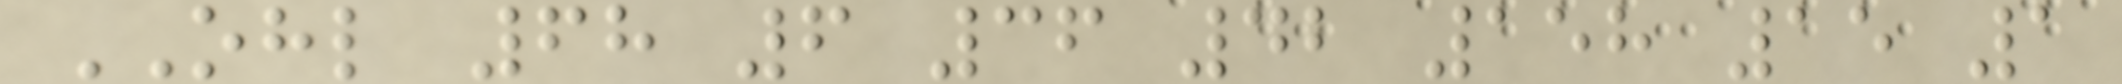OHL 68 6 36 42 158 15 1
